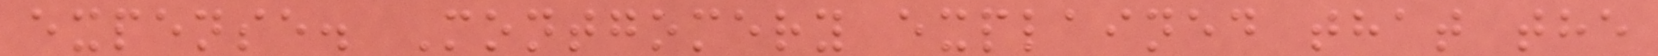expense. Montgomery explained that the
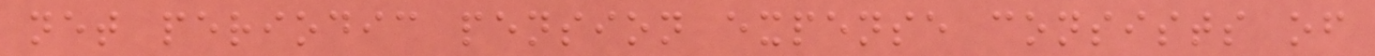net periodic pension expense consists of
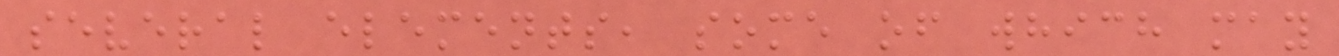several elements, some of which may
